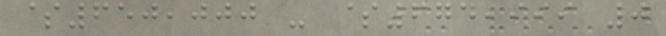$650,000 - $674,999 0
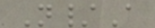N/A
